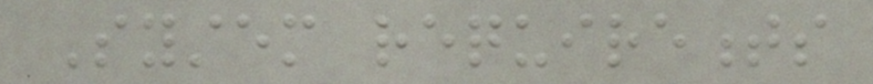System requirements
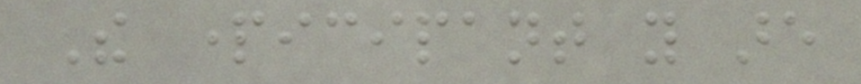The participant you are
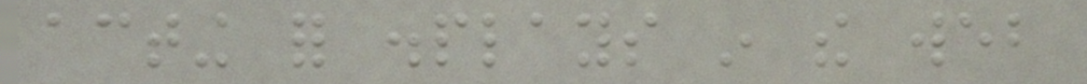acting for displays in the web
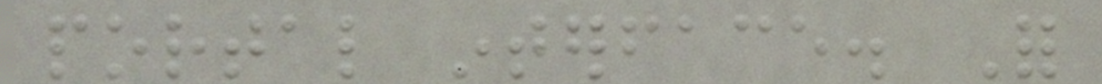portal interface. For
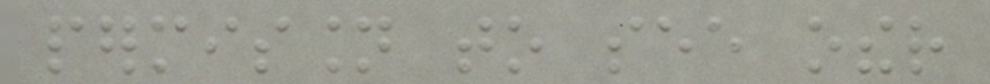permission to see other
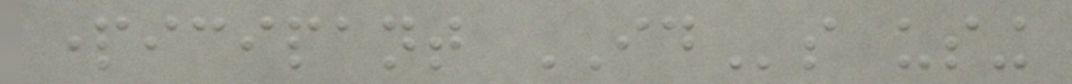participant IDs using
